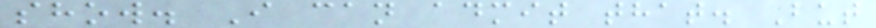show. I can admit that. But
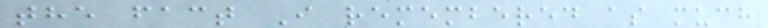the fact I remembered as much
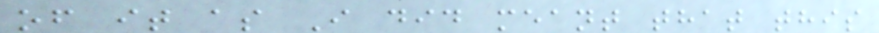of it as I did meant that this
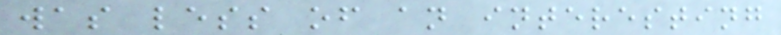was less of an interesting
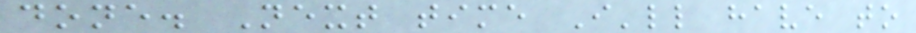done. Next time I'll have to
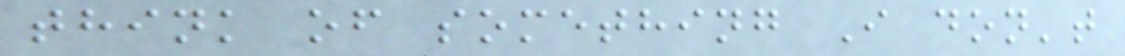think of something I don't
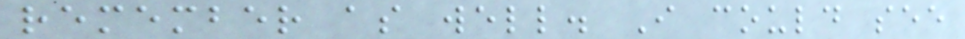remember as well. I could see
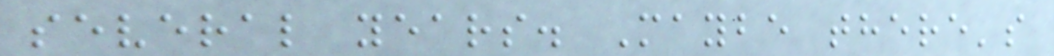several years. Maybe there's
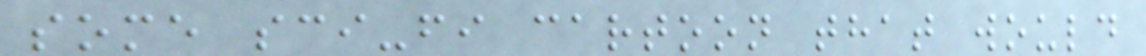some sci-fi cartoon that would
